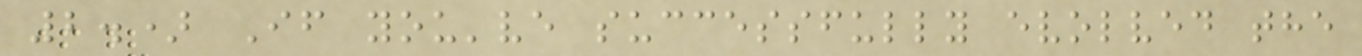2.) If you've successfully evolved the
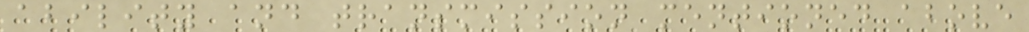ability and transmission mentioned above
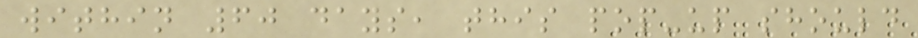within 60 days, this pop-up should
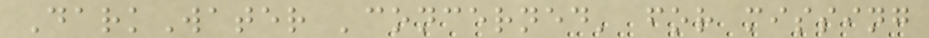DarkWater 'concerned' for missing
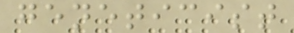geneticist
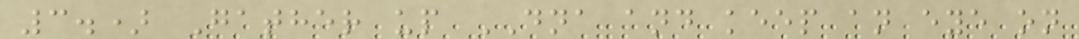3.) Gather up DNA and keep an eye on
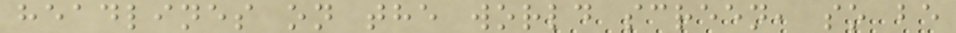headlines on the world screen, so be
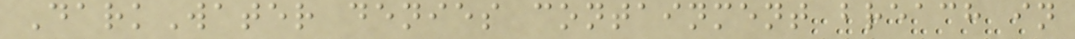DarkWater denies containment breach in
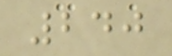240
